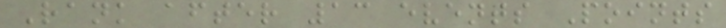Rank after 13 events Points
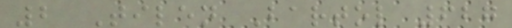2 Tilen Bartol 627
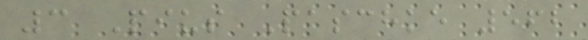3 Pius Paschke 562
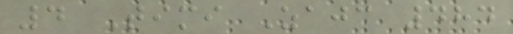4 Timi Zajc 484
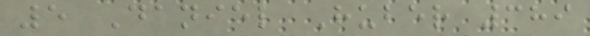5 Daniel Huber 389
